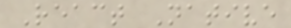React Native
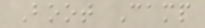Boot Camp
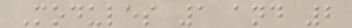Modules 1 and 2
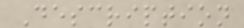Description
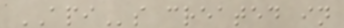APIs created in
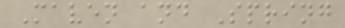Maven and Spring
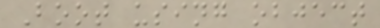Boot using object
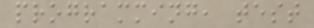programming, test
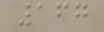167
